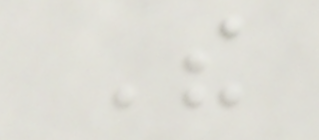The
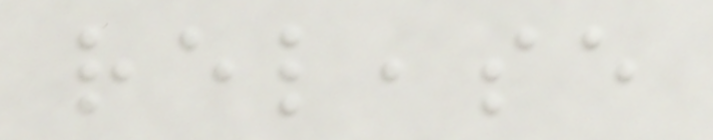release
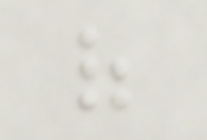of
